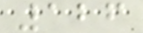126
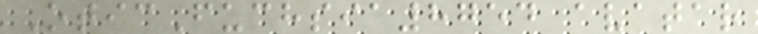OticFuchsia8754 avatar
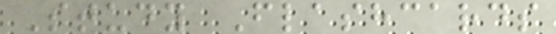Study Flashcards
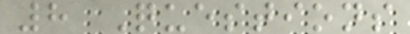8 Questions
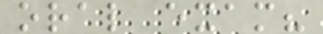oral exam?
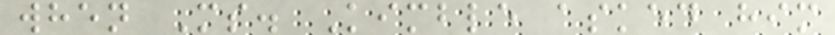when Ms. Kimble asked him
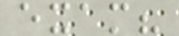exam?
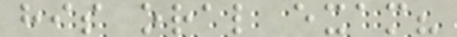his oral exam?
